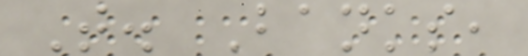T. Banks,
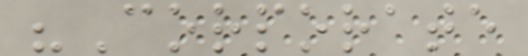"Corporate
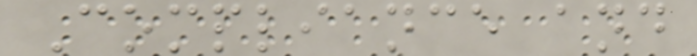Compliance and
